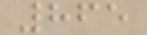865
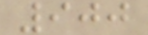900
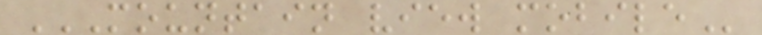MOUNTAIN VIEW MOBILE
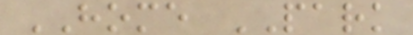HOME PARK
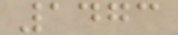1473
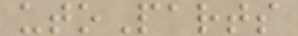utoParts
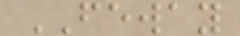FEWAY
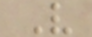V
